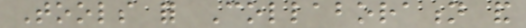Tools for Collaboration and
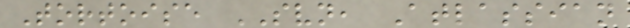Tortoise SVN, Atlassian
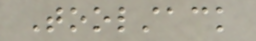Toolstack
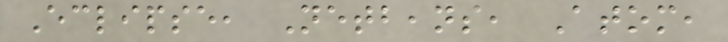Eclipse, Netbeans, Atom,
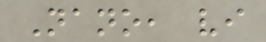Nano, vi
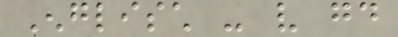Englisch - very good
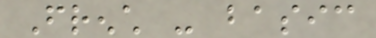French - basic
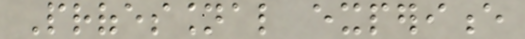Professional experience
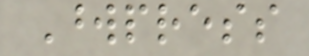Wordpress
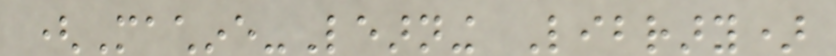(Machine-Learning Library)
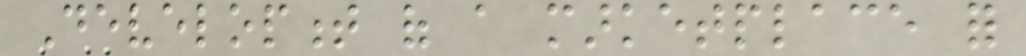Development of a marketplace for
